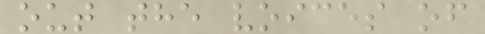out the voices of
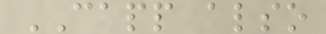CAPP also
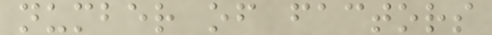number of factors
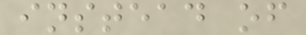instead of
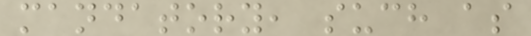mandatory, such as
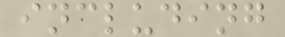including
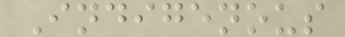Indigenous
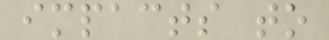impacts to
